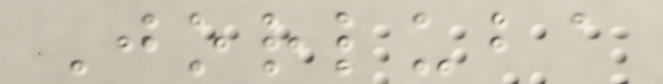Jorluba
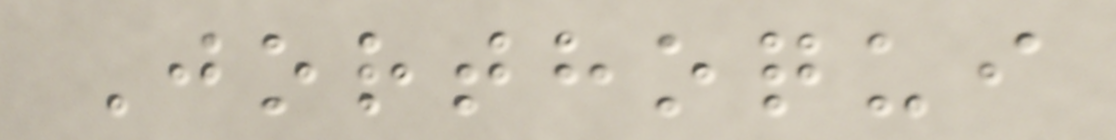Jorthoqui
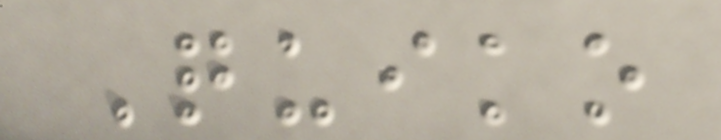Quiko
